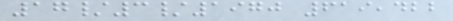17/3/1970 619,422
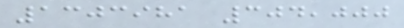1303981 304,000
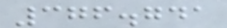376.741
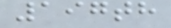197th
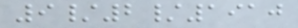9/2/1910
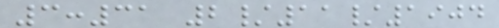3:31 2/11/1904
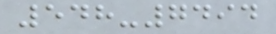548-7494
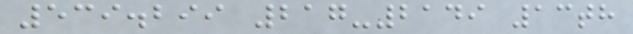539.299 217-2149 13th
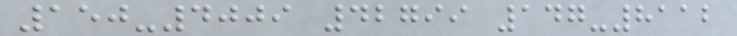150-4009 42799 147-8112
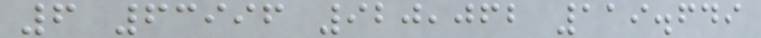6 63996 920,062 119.649
